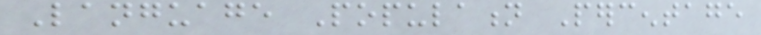Language Population Percentage
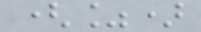(%)
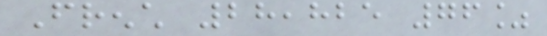French 28,825 76%
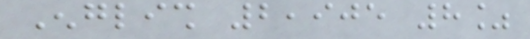English 2,905 8%
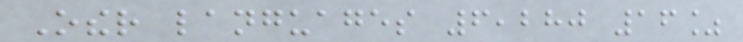Other languages 6,280 16%
